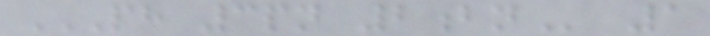PH 3PN 2BN 1
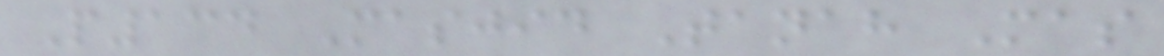P134 Masjid Tanah Mas
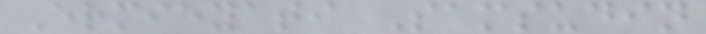Ermieyati Samsudin
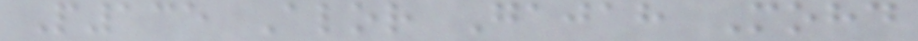P135 Alor Gajah Mohd
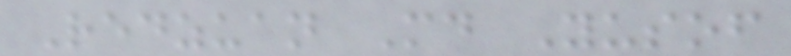Redzuan Md Yusof
